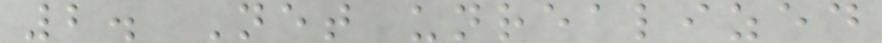2. Net unrealized
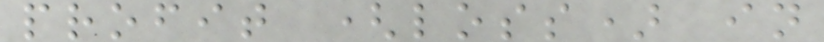profit (loss) in
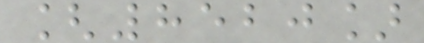[8520]
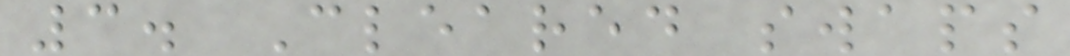3. Cleared swaps
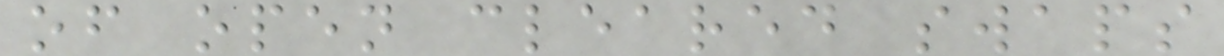of open cleared swaps
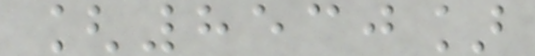[8530]
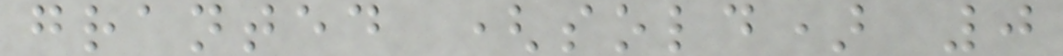granted (sold) 0
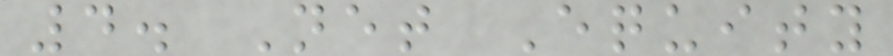4. Net Equity
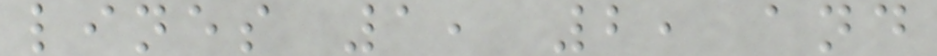lines 1, 2, and
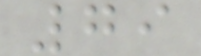79
